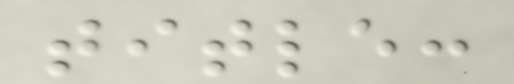title:
